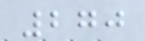270
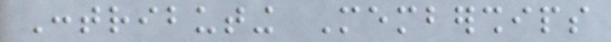Contributing Memberships
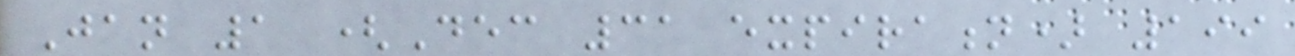Jan 1 (Dec 31 expiration) 199
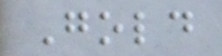Gold
